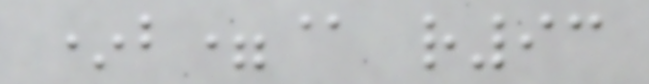*b=@ r93
